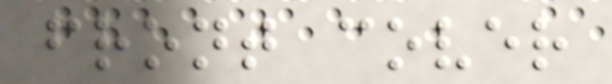front cover
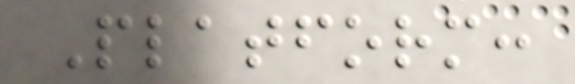Platform:
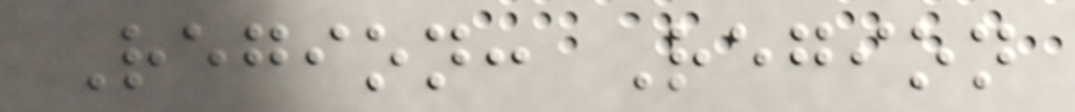Region: Region
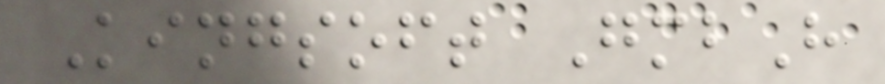Kingsoft GmbH
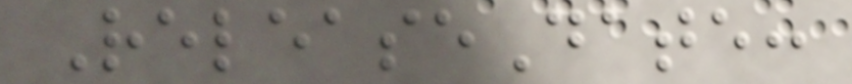ReleaseDate:
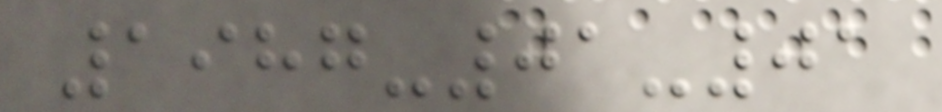1987-01-01
